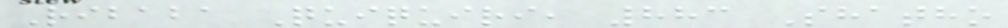Ribaba Quiquiri, 883 Shatho
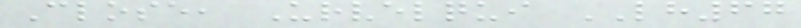Close, Urvelqui LH67
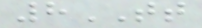8TT
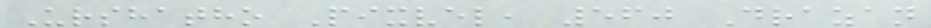Urshatho Pixvel, 560 Drazan
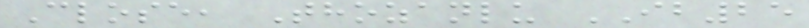Close, Thozanlu IB25
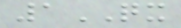1QX
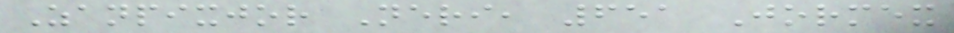Zanpixjor Neri, 651 Jormex
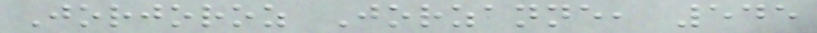Jorjoroz Jorzanne, 545
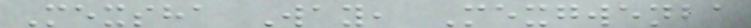Mexsha Way, Mexgwenba
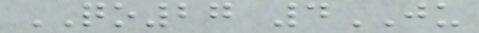QO27 4JU
